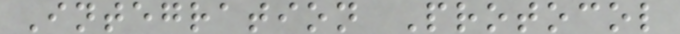Integration Protocol
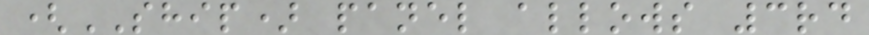(SHIP) panel allows 3rd
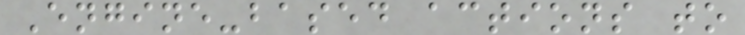Engine-based actions to
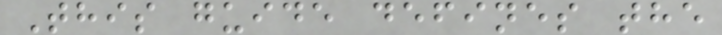This guide defines the
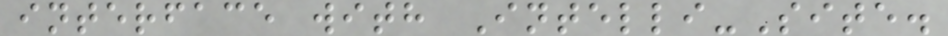interface with Intelli-Site.
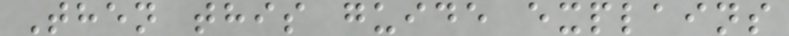Then this guide explains
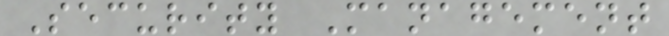Security Management
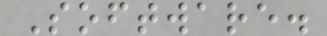Software.
